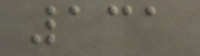131
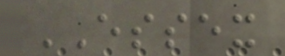ESSEX
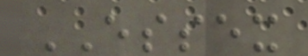ESSEX
